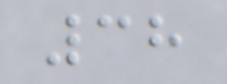38
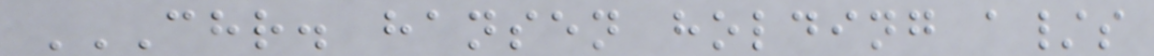CHR. HANSEN HOLDING A/S
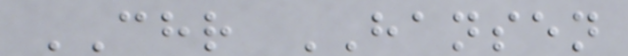CHR HANSEN
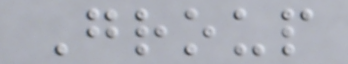Group
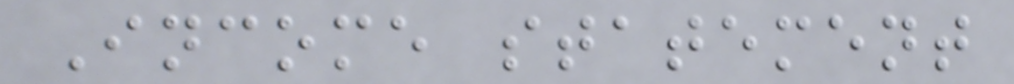Income statement
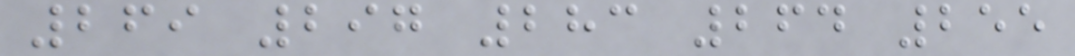269 297 283 264 255
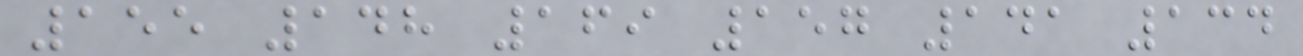155 148 169 157 141 134
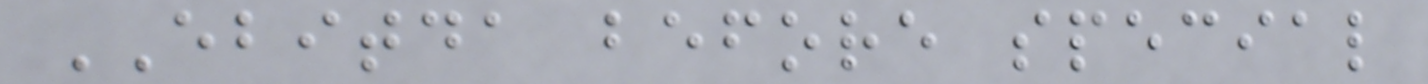EBITDA before special
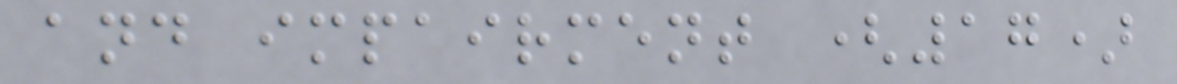and impairment (17)
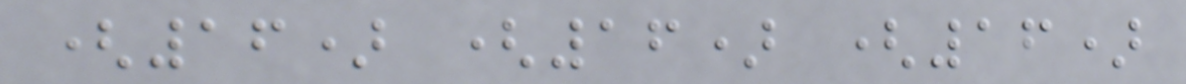(16) (16) (16)
